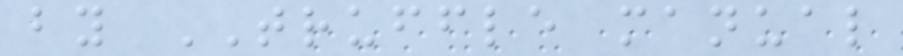by TRUFFLE manual
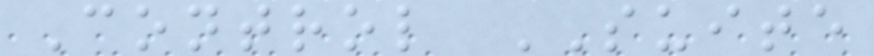Control SUITE
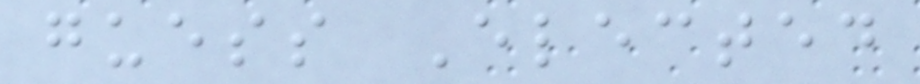guess Elected
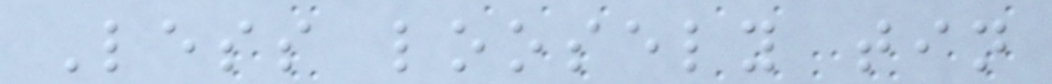Less loosely tin
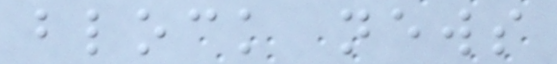block news
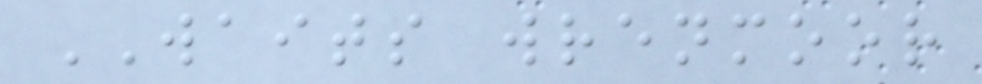WAITS wrenmoor
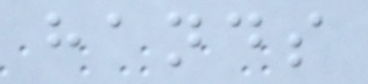hands
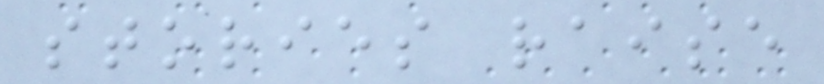stories raise
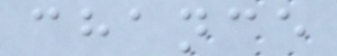chance
